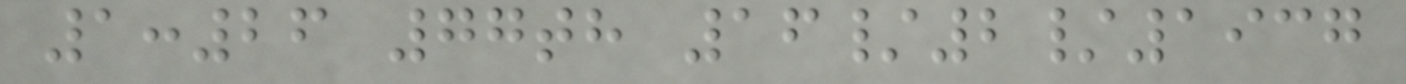1:26 77th 16/2/1937
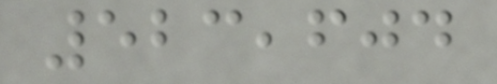523,604
